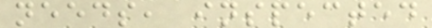needs, inspected
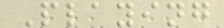Playing
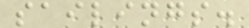sailings.
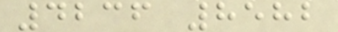4236 8582
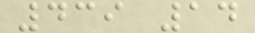439 14
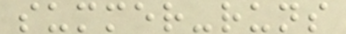summer-runs
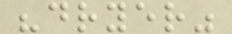"dryer"
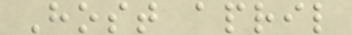Host april
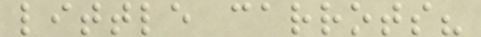little carrots?
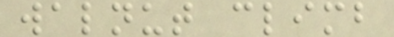walnut climb
